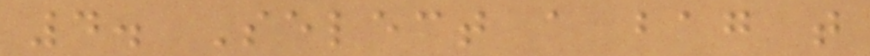4. Select a bag that
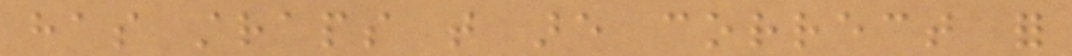has straps that are correct for
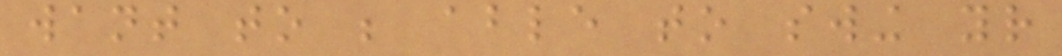want to be able to swing your
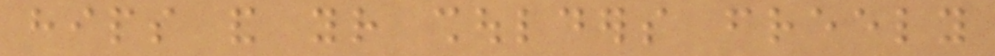hips and your shoulders freely
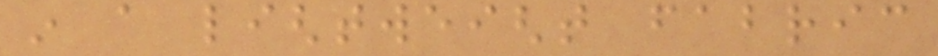in a lightweight fabric
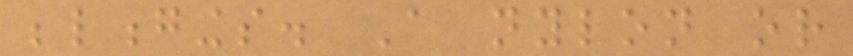belongings. A nylon or
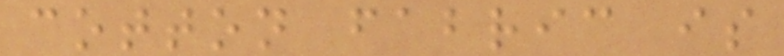cotton fabric is
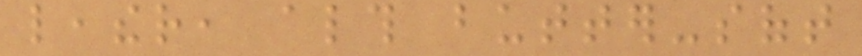leather, although butter-soft
